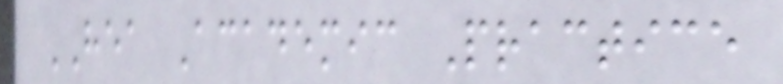HEA Academic Practice
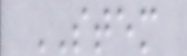STEM
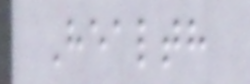Health
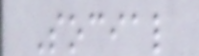Social
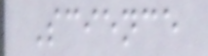Science
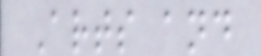Arts and
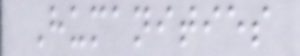Humanities
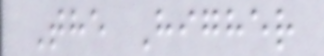The Higher
